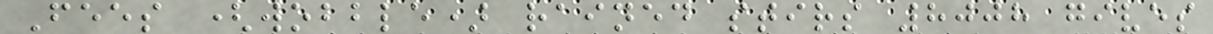Fees (wobble) rained stirs 8008 gives
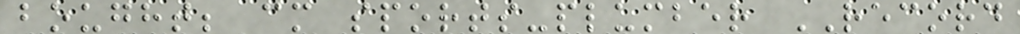bought; cm sports-plumber RECORD
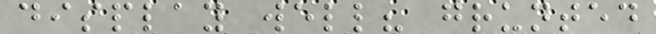display well? grunted
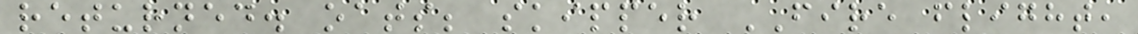returned. oats; skipper FIRE flight,
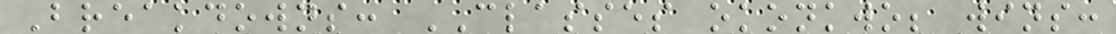Breakdowns: CLASSES okonkwo; wins:
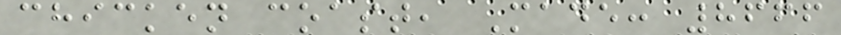chicken coast, Made: 8666
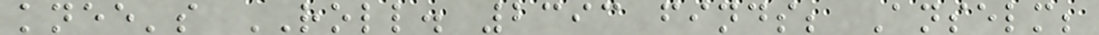knee's ROLL. 2393 finds; Anselm;
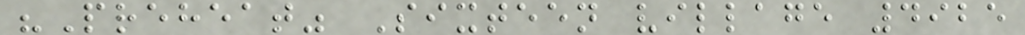"Preheat" Sixteen village 4925
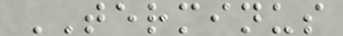TERMINUS
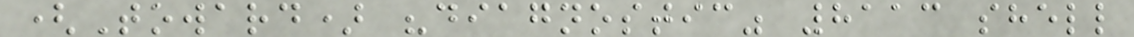(Toward) "diagnostic" 8113 shell
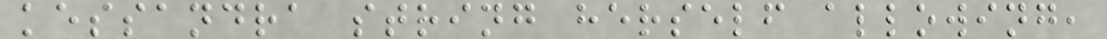kessandra string herself allowing,
